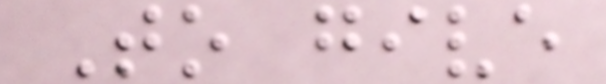To give
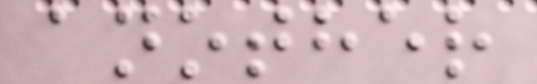another
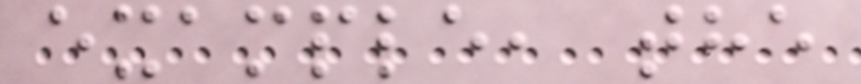example, the
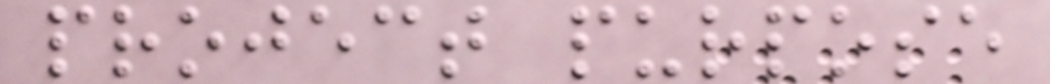project purpose
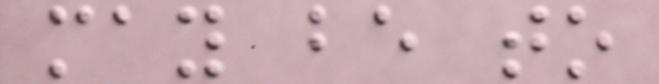may be to
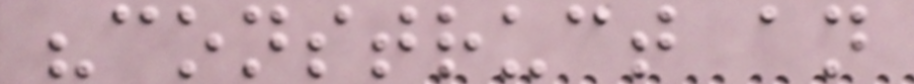"construct an
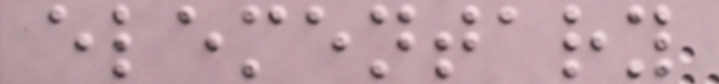elementary
